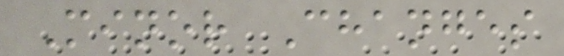Minor Changes
